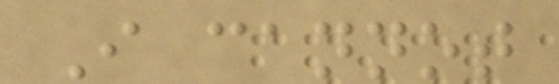I cannot
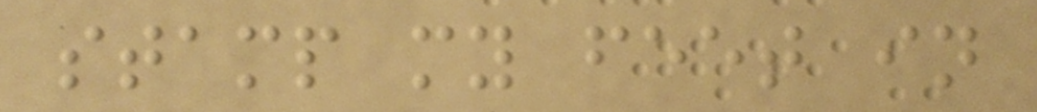stamp my feet in
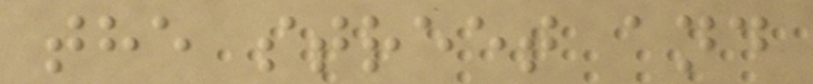the street and
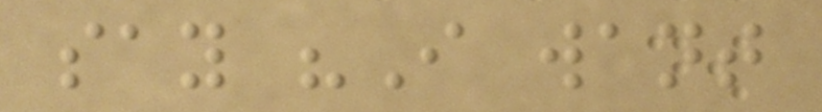say "I want
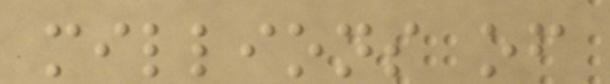millions of
